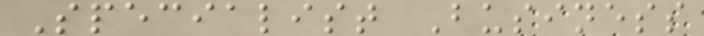Specialist Business
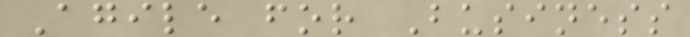Agile for Business
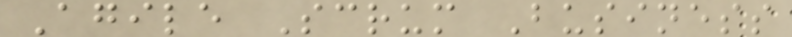Agile Scrum Business
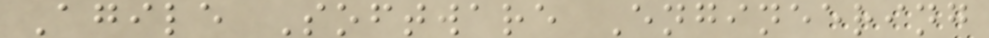Agile Software Engineering
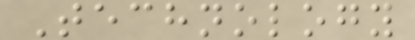Technology
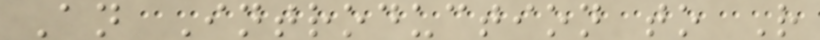An Introduction to R
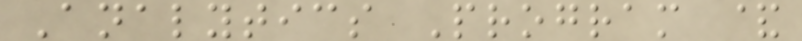Analytics Program &
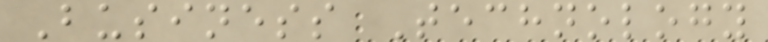Business Technology
